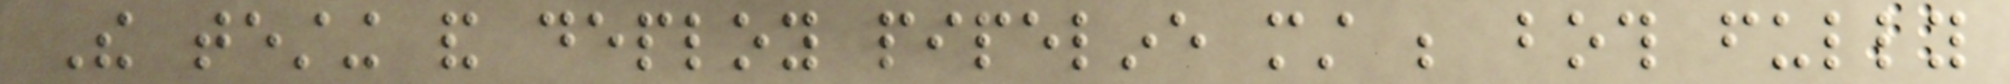The testing and deploy pipeline must be both fully
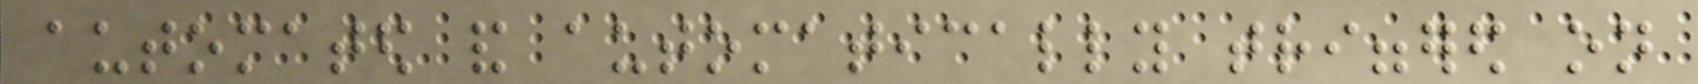automated and automatically triggered on
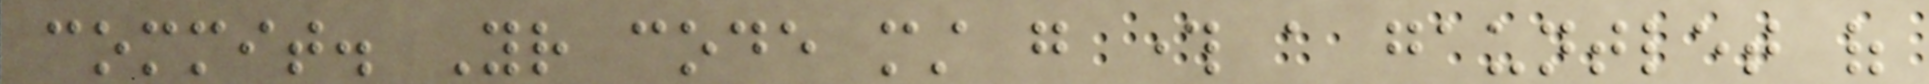commit. Your code must go through a gauntlet of
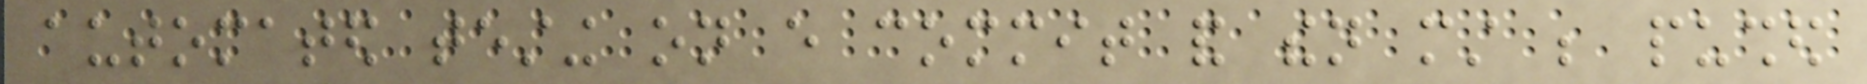automated testing on every commit and then must be pushed
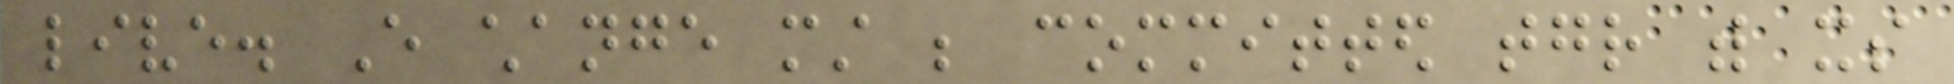live. Every change must be committed together with its
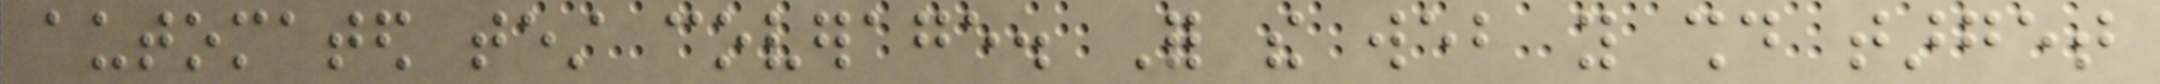automated test coverage. For the web you should target
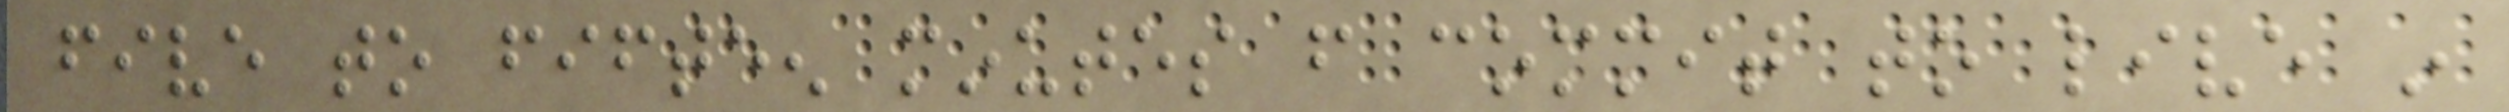five to fifteen minutes from commit to live in
